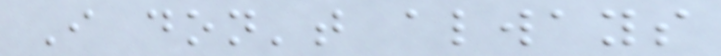I don't always
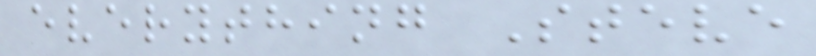everything Steve
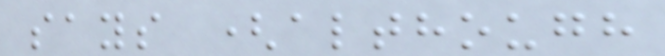says (although
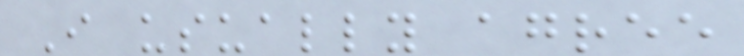I usually agree
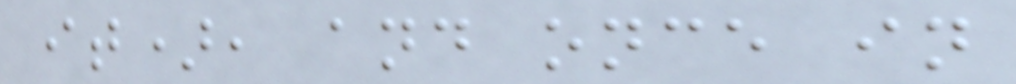it), and once in
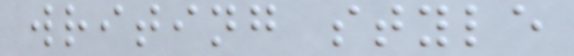writing style
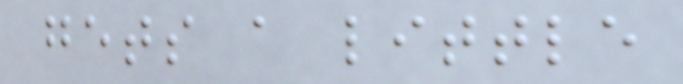gets a little
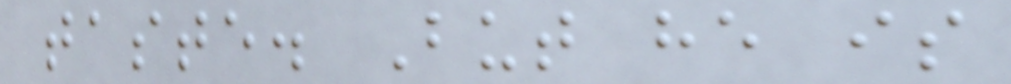taste. But he is
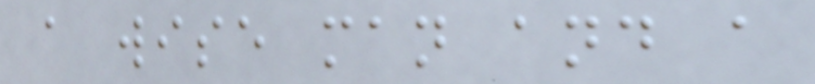a wise man and a
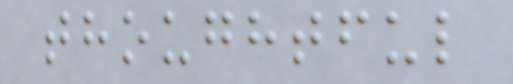thoughtful
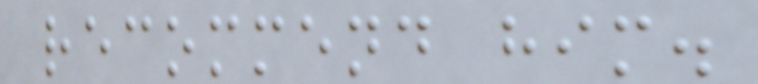recommend him.
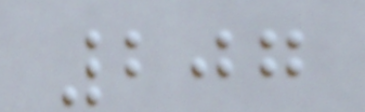207
